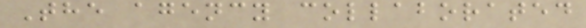The agency collaborated
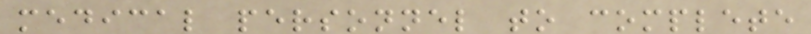medical personnel to complete
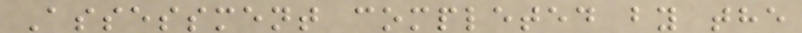Assessment completed by the
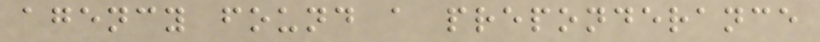agency found a preponderance
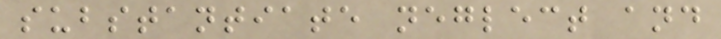substantiate neglect and
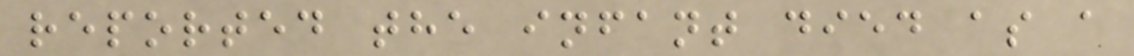reported the infant died as a
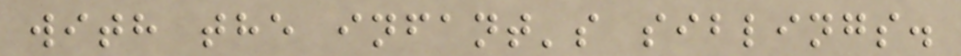with the infant's siblings.
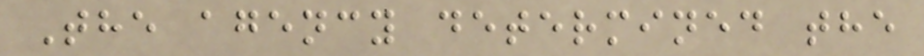The agency determined the
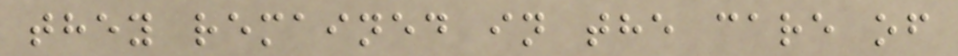they remained in the care of
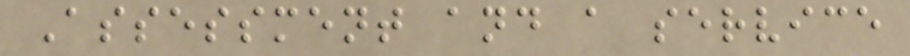Assessment and a service
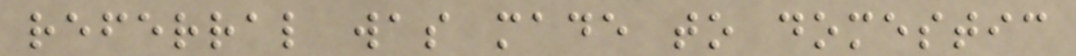referral was made to domestic
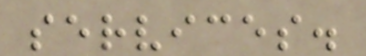services.
